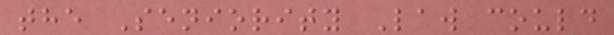the Seniority Law could
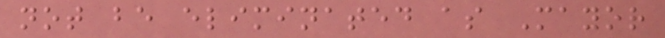not be eliminated as Mayor
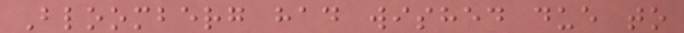Bloomberg had wished due to
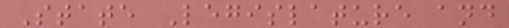State Legislature and
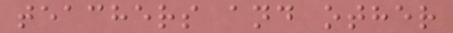teachers and other
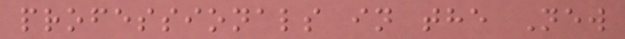professionals in the New
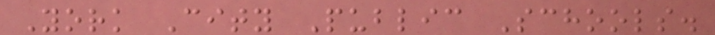York City Public Schools.
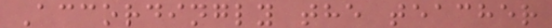Accordingly the teacher
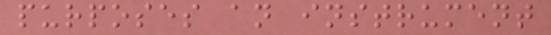purposes an instrument
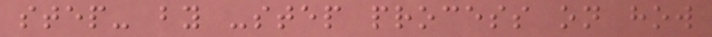step- by -step process on how
